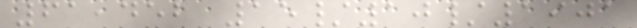61,452 15/10/1901
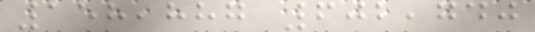158,887 602,740
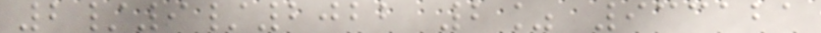2/9/2022 2% 933121
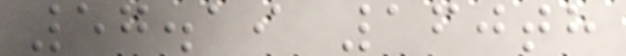57.19 160th
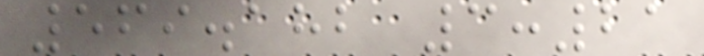569.182 3:21
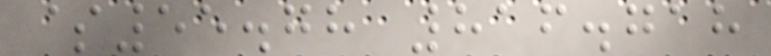$55.78 816.718
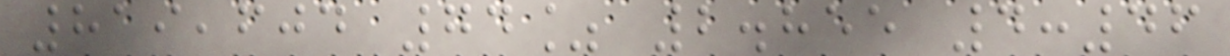819,604 74% 2.855 4:46
